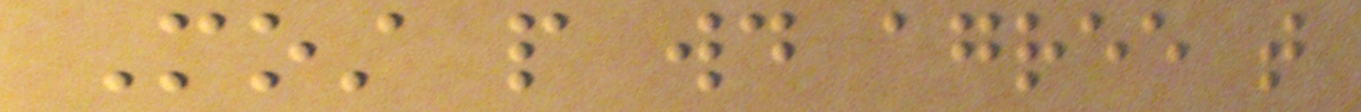Most people would agree that
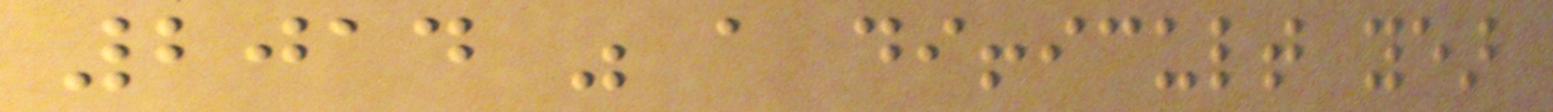2014 was a difficult year
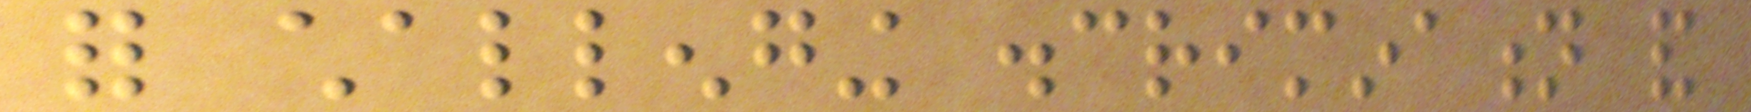for challenging discrimination and
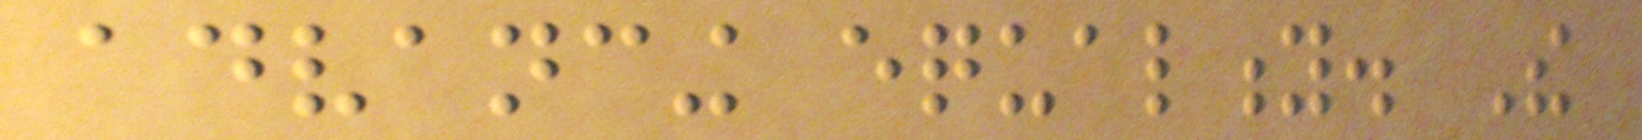advancing equality. The
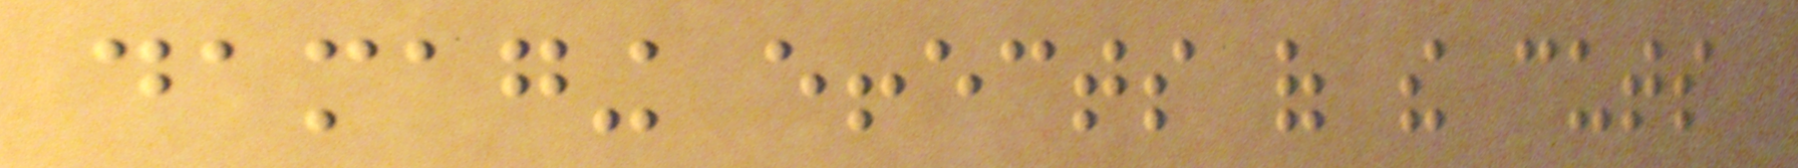damaging effects of the cuts
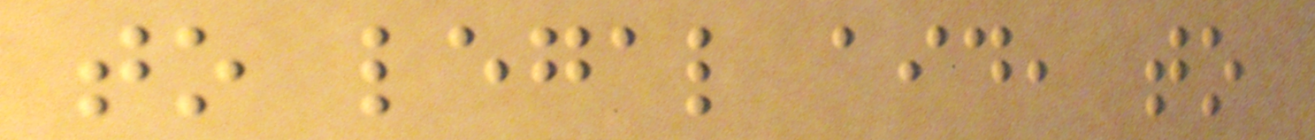to legal aid, to
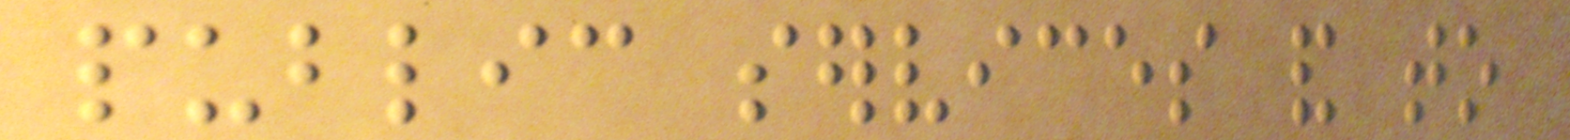public services and to
